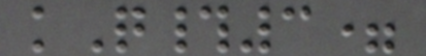kQ#3=
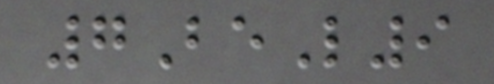7BeL9
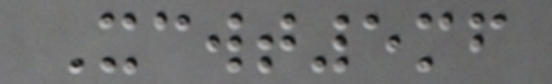Xcwt5mf
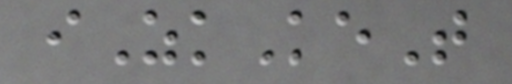iZkKeT
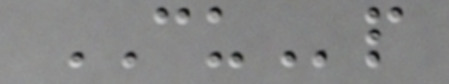CUp
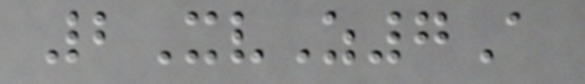2XvZ7A
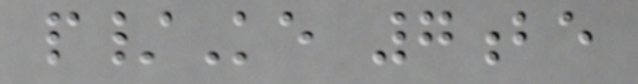p/Ke 7be
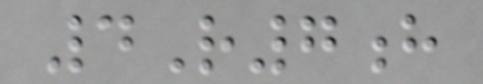4R7h
